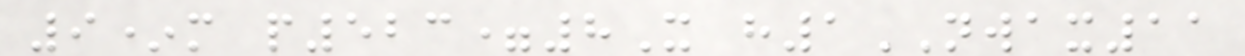9*m p523=8X h1NWAX11
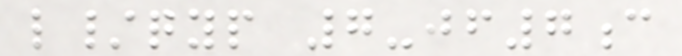l/qyp 7-jf7c
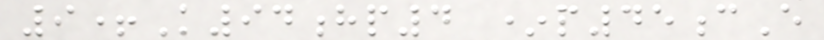9+K94hp4 *p45cE
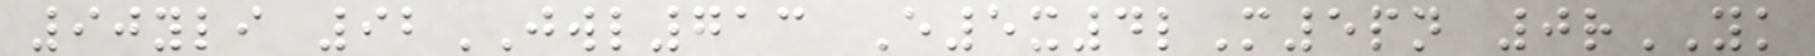90yli 92JWL713 E5x4lM5pn 0rYK
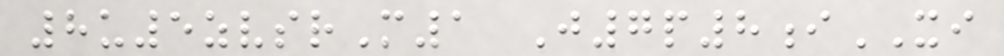8u5zvsrM1 J7p8iXI
